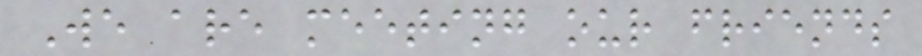We are meeting our friends
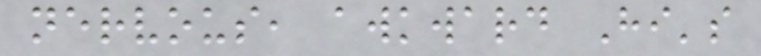nervous, awkward Hi's
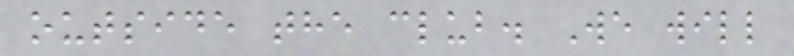outside the club. We will
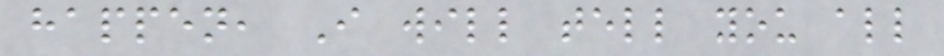happen, I will tell you all
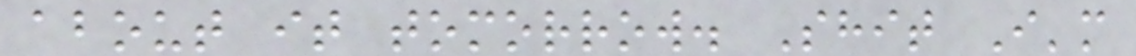about it tomorrow. Shit I'm
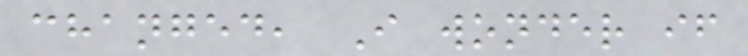changed, I wonder if
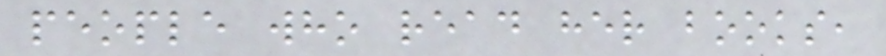people who read her books,
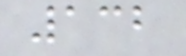132
